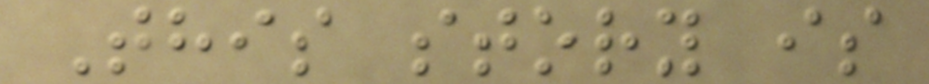This story is
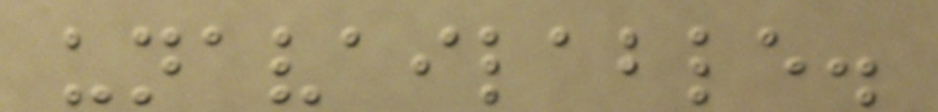unavailable.
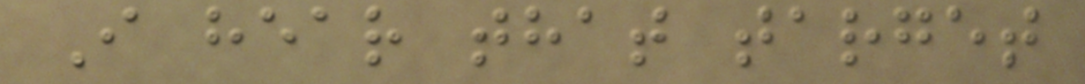I hear that target
